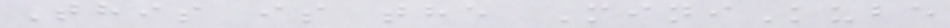This is the MiniKube
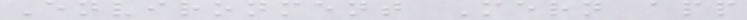Environment Mern app
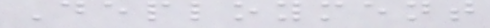Deployment
